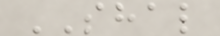SHAL
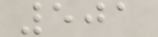501
